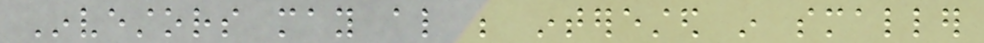Investors may also be interested in smaller
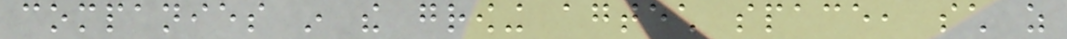companies in the growing agtech space, such as
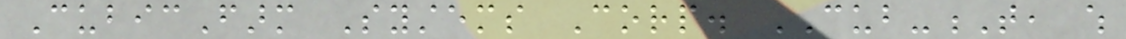CubicFarm Systems Corp. CUB-T, which
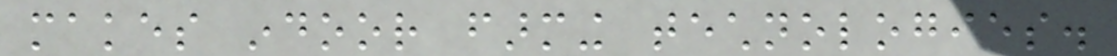makes indoor farming technologies.
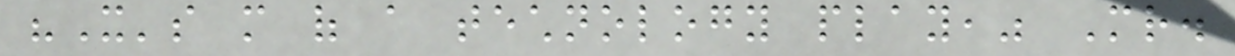"It's more of a technology play," Mr.
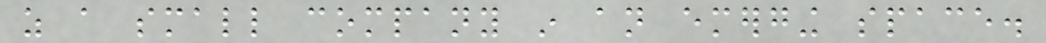as a small company in an emerging space.
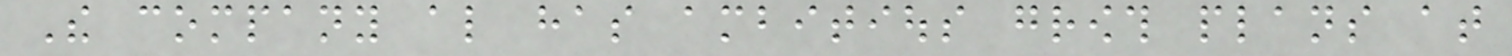The company also has ambitious growth plans at
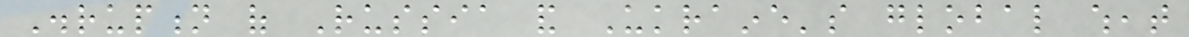Disruption of Russia and Ukraine's global wheat
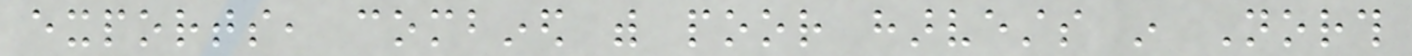exports, combined with poor harvests in North
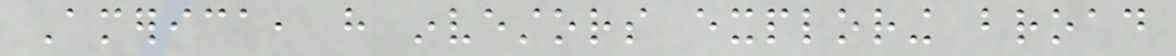America, have investors exploring broad
